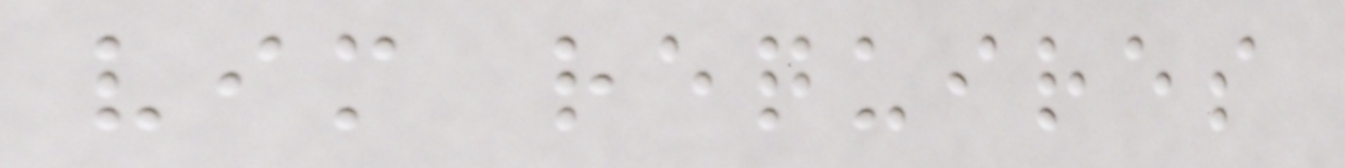vim requires
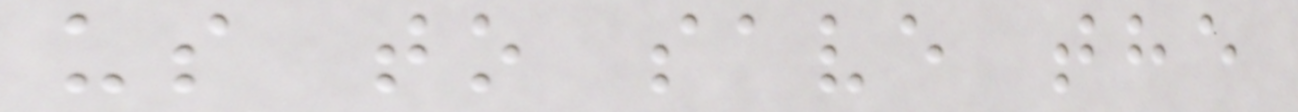us to save the
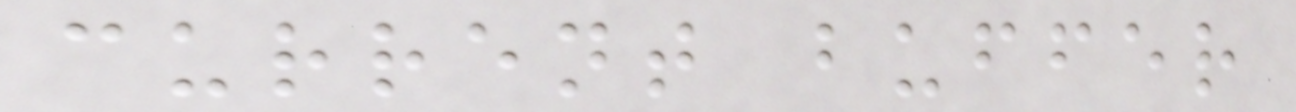current buffer
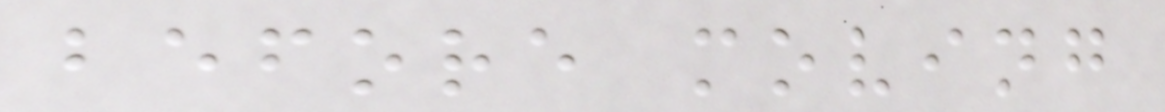before moving
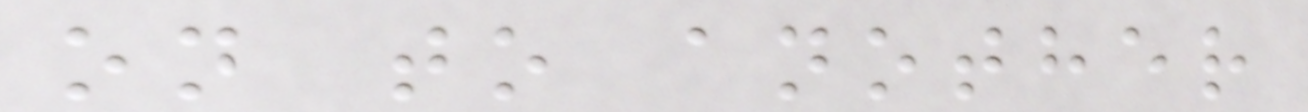on to another
